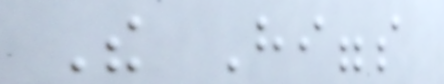The Higgs
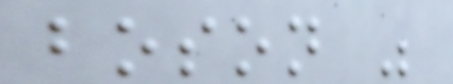boson was
